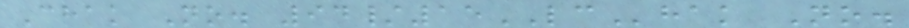Chak No. 94/15LChak No.
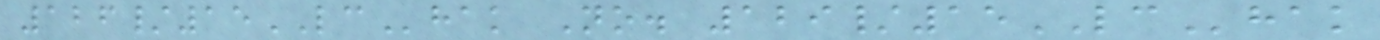126/15LChak No. 129/15LChak
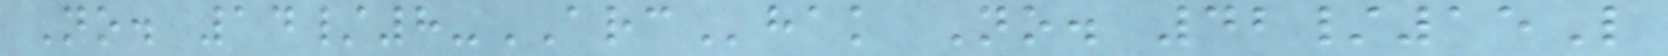No. 14/8-ARChak No. 42/15L
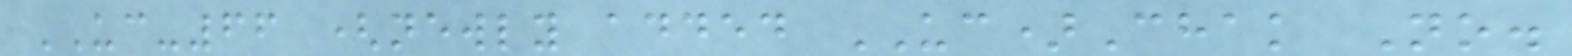UC-66 (newly added UC)Chak No.
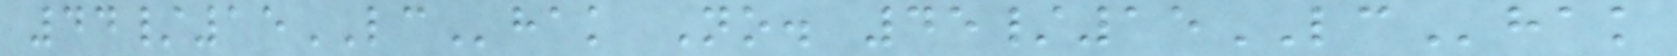44/15LChak No. 45/15LChak
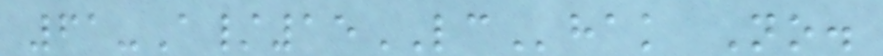61-A/15LChak No.
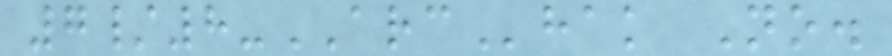7/8-ARChak No.
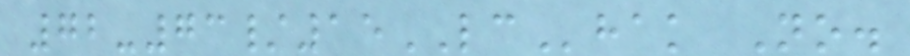72-73/15LChak No.
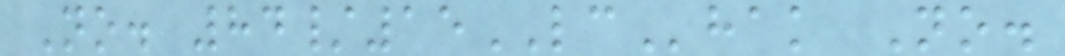No. 84/15LChak No.
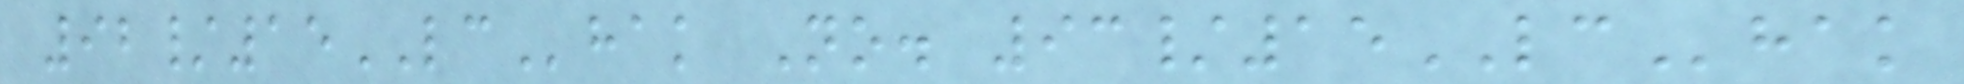92/15LChak No. 93/15LChak
